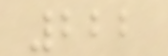222
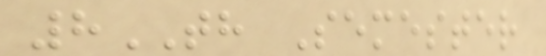8TH Semester
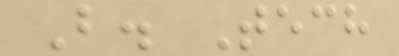B. Tech
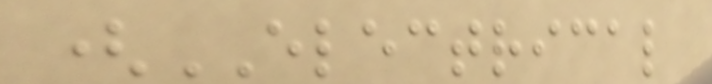(ELECTRICAL
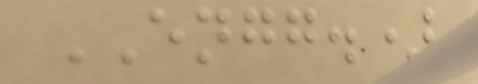ENGG.)
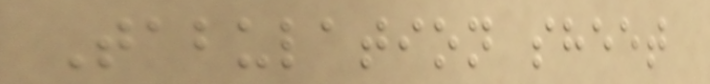Tabulation sheet
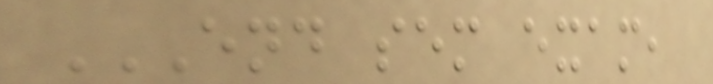END SEM EXAM,
